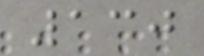130
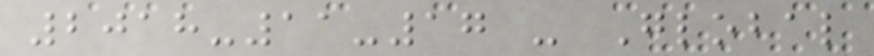2018-11-17 - Global
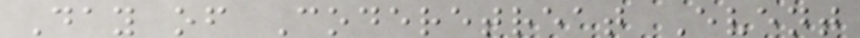Day of Coderetreat Event
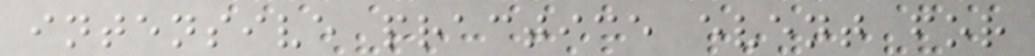intensive practice event for
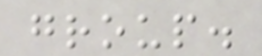group.
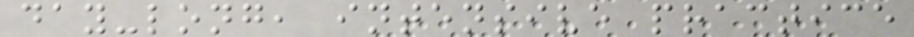day-long, intensive practice
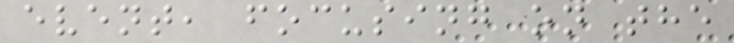event, focusing on the
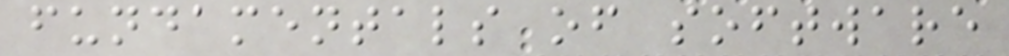fundamentals of software
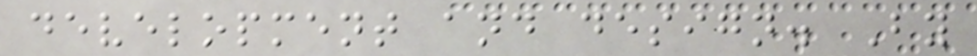development and design. By
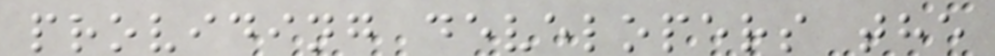providing developers the
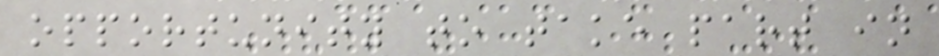opportunity to take part in
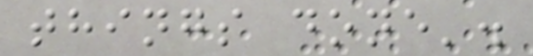things done'.
